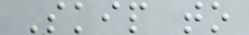Skip to
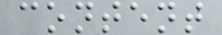content
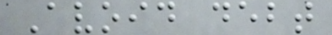Avoid debt
